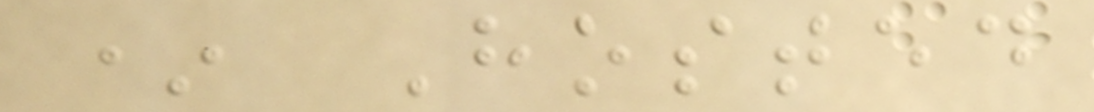* Hosted
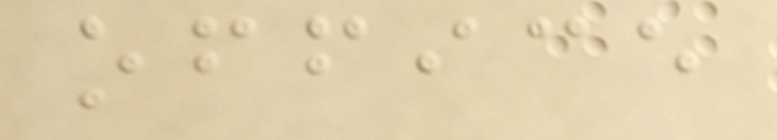office
